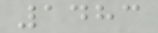1483
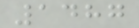1487
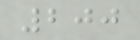200
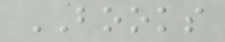BOOKS
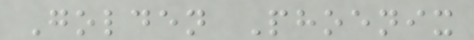Golden Phoenix
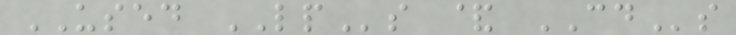USED LPs & CDs
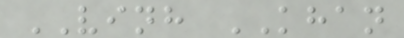VINH KHAN
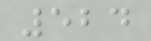524
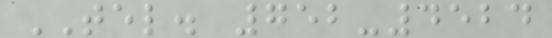TEL. 752-4524
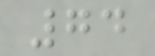74
